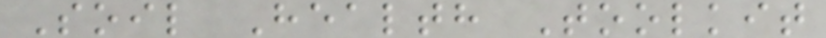Soil Health Toolkit
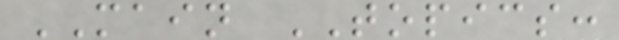MAIN TOPICS:
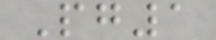Pg1
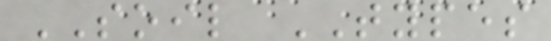SOIL TYPES
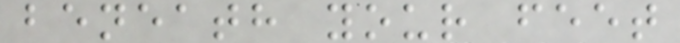beneath your feet
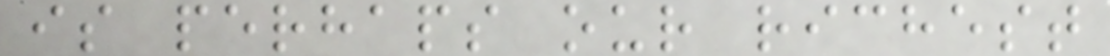is perhaps our richest
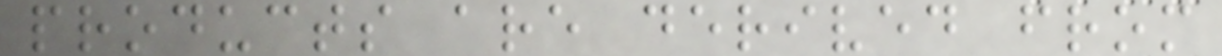products are derived from
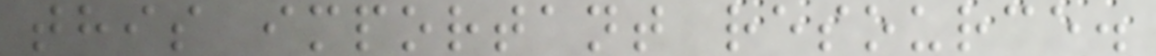this important resource.
